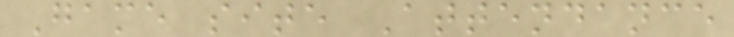Game site Attendance
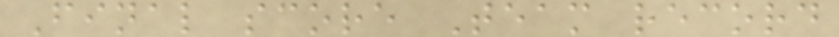Final score Team record
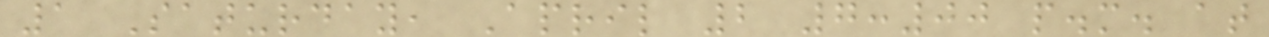1 Saturday, April 2 7:00 p.m. at
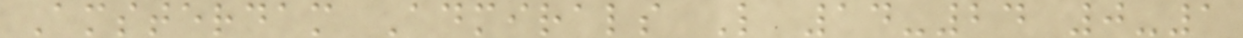Amsterdam Admirals L 14-24 0-1
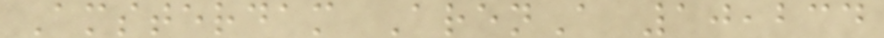Amsterdam ArenA 10,234
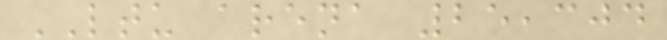LTU arena 25,304
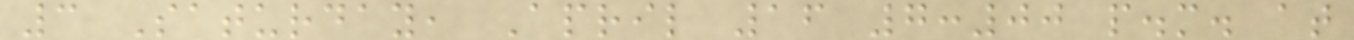3 Saturday, April 16 7:00 p.m. at
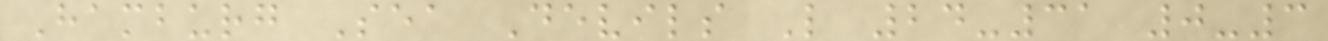Hamburg Sea Devils L 24-31 0-3
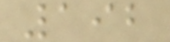192
